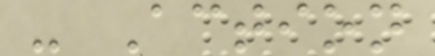- Action
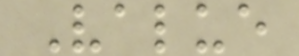Value
